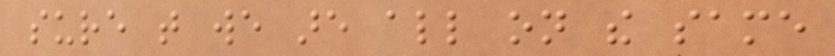sure that we are all on the same
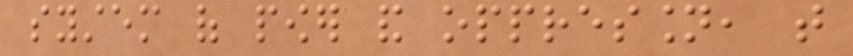system of power and oppression, that
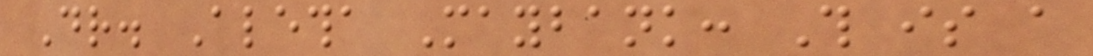Dr. Aletha Maybank: This is a
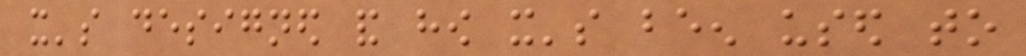it's designed and how it's been used to
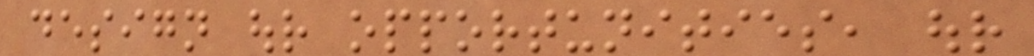design our opportunities, our
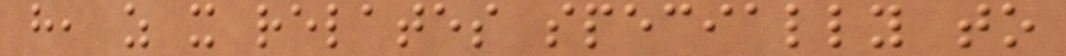have, as it relates specially to
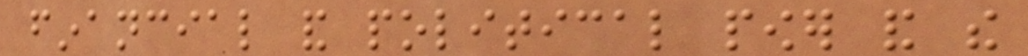financial and political power and the
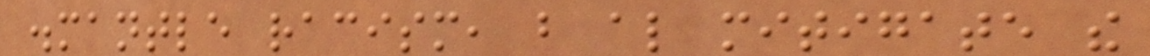dismantle racism, but also mitigate the
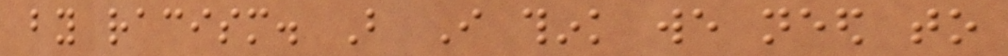by racism. But I think we need to
